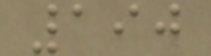190
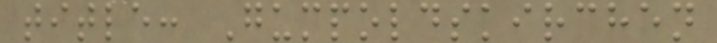title: Gumpoldskirchen
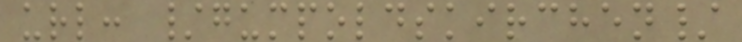url: /gumpoldskirchen/
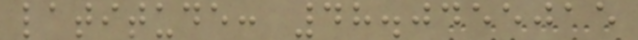latitude: 48.0455015
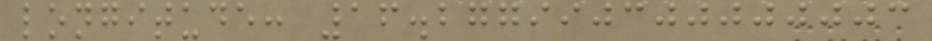longitude: 16.277990300000003
